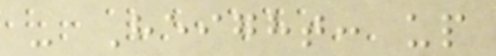- Height: up
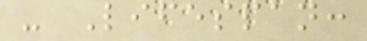- Lifespan:
